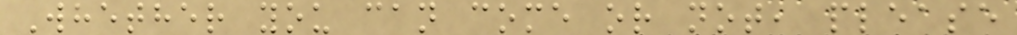Whether you can come or not, please
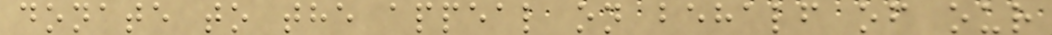donate to the appeal on behalf of our
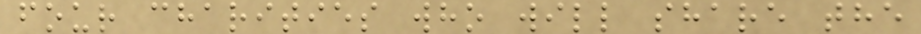four charities who will share the
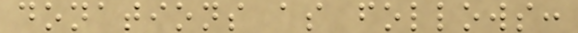donations as follows:
